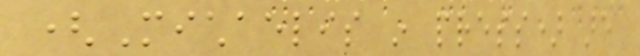(Michaelis in press) are
